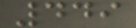449
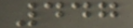447
